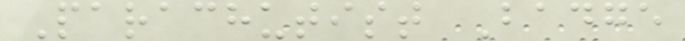Parachutist Badge
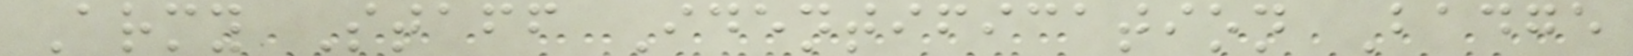Army Staff Identification Badge
